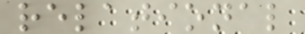relational
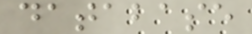database
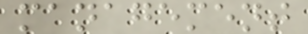management
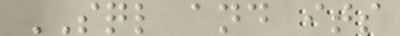SQL and its
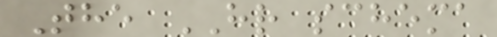The HR schema
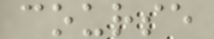course
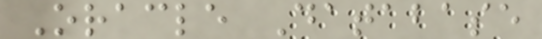Oracle Database
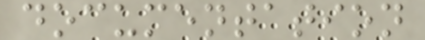documentation
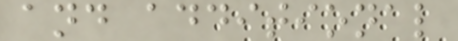and additional
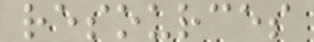resources
